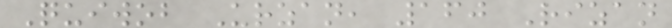Quiwob Urzan, 160 Rizan
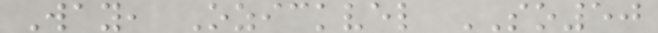Way, Ozickvel SO50
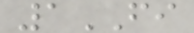1FI
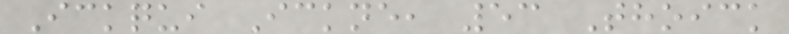Ickqui Ickne, 53 Thoick
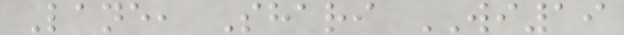Lane, Shari WI19
